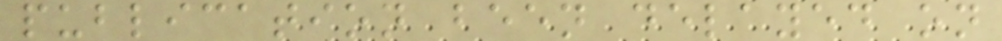publication been delayed on
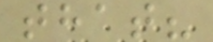that?
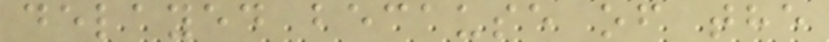delayed because of the
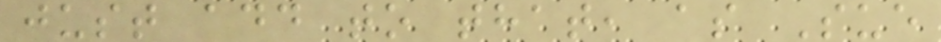just add to that, as Sue
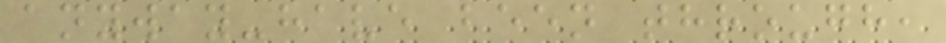anyway-have been through,
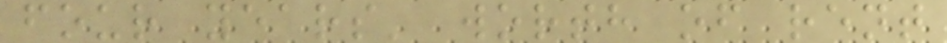four years' worth of rent
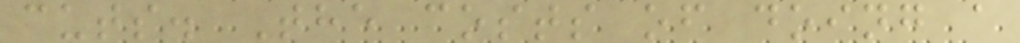cuts. The costs of doing a
